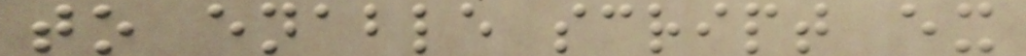to enable script ex
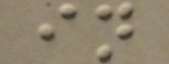in
